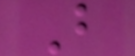B
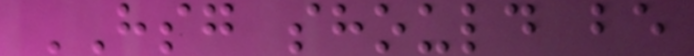HSG should be
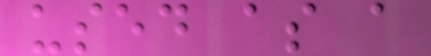used as a
